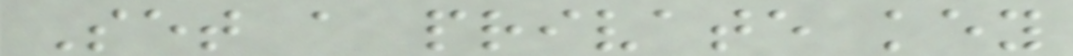Set a private key
